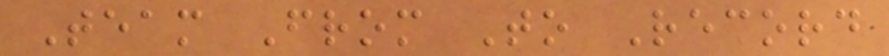Team From To Record
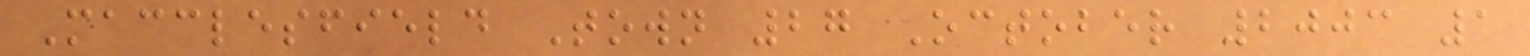Macclesfield Town 27 October 2003 1
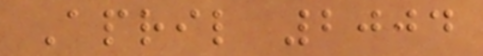April 2004
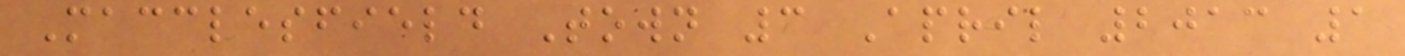Macclesfield Town 3 April 2013 1
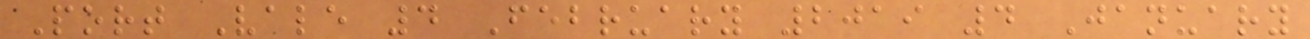Port Vale 4 February 2019 4 January
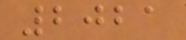2021
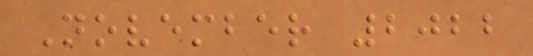November 2022
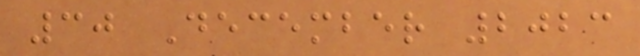30 December 2023
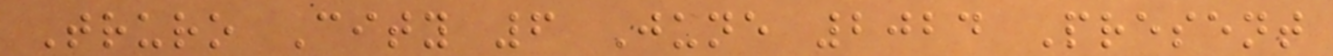Truro City 6 June 2024 Present
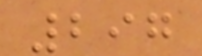297
